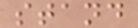stand
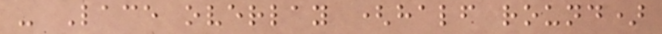- Lace overlay (half round)
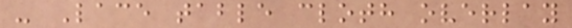- Lace table cloth overlay
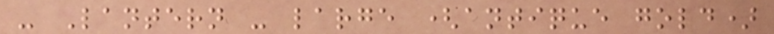- Lantern - large (antique gold)
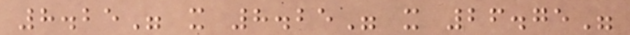8.25" x 8.25" x 26.75"
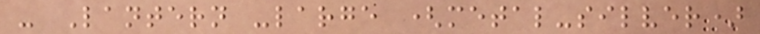- Lantern -large (metal-silver)
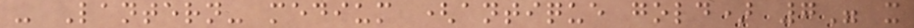- Lantern- medium (antique gold) 7" x
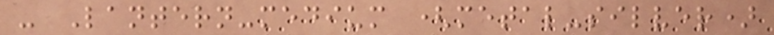- Lantern-medium (metal-silver)
